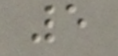5
